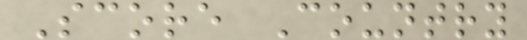Score Country
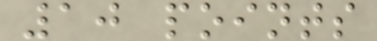10 points
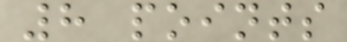8 points
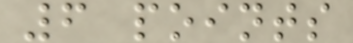6 points
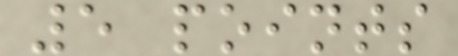5 points
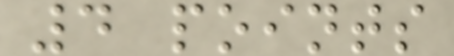4 points
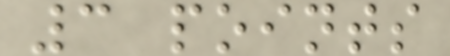3 points
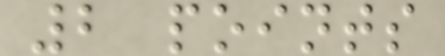2 points
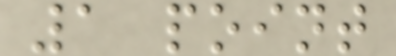1 point
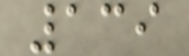139
